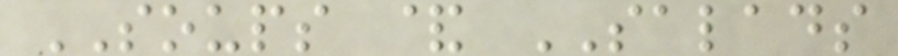SOUPS & SALADS
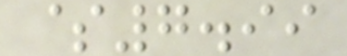$7.99
